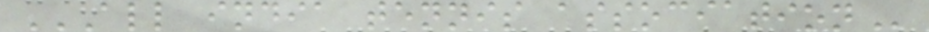ALL INDIA TENNIS ASSOCIATION
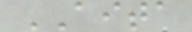AITA
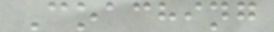Coaching
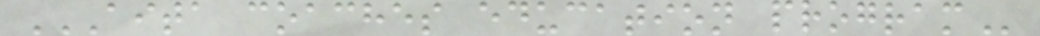AITA COACHES EDUCATION PROGRAM
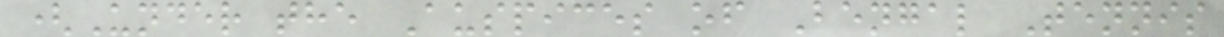(Under the Auspices of Bengal Tennis
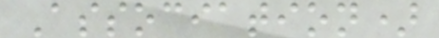Association)
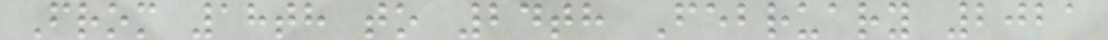From 18th to 24th February 2021
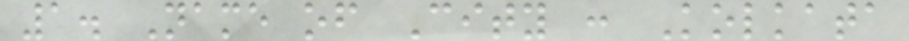1. Name of City : Kolkata
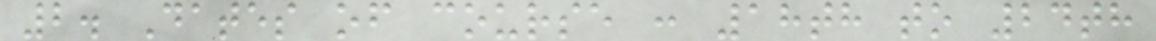2. Dates of course : 18th to 24th
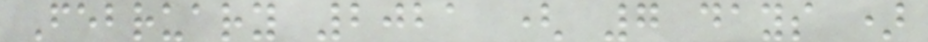February 2021 ( 7 days )
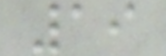19
